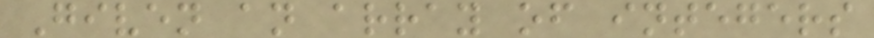Given an array of integers
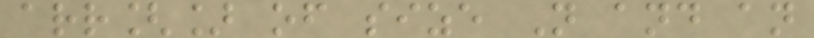arr[] of size N and an
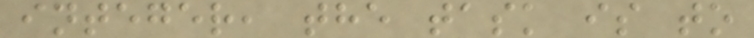integer, the task is to
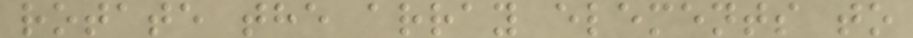rotate the array elements to
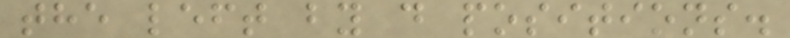the left by d positions.
